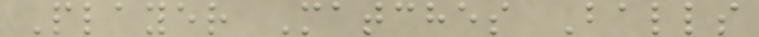Player Matches Balls
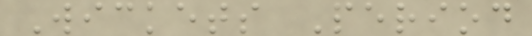Wickets Period
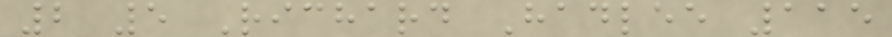2 5 Richard Hadlee 115
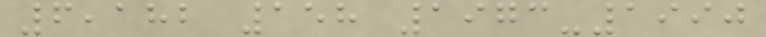6,182 158 1973-1990
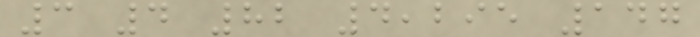3 4 82 4,295 147
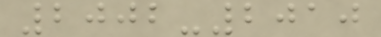2002-2010
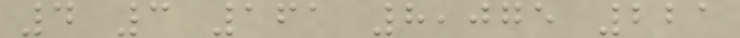4 3 161 8,075 221
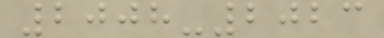2008-2023
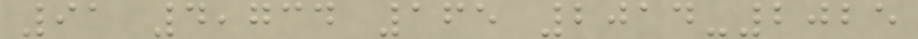91 4,734 165 2014-2025
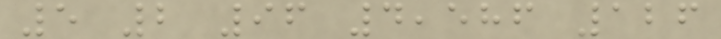5 2 96 4,586 126
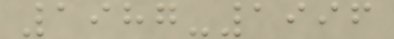1987-1996
